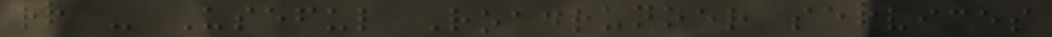rr - Useful Roadrunner services
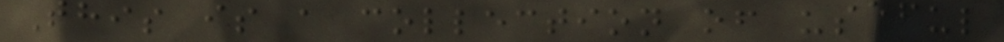This is a collection of useful
